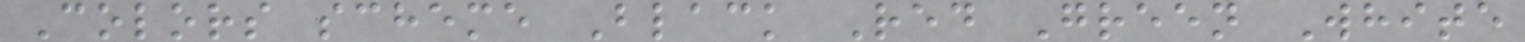Colors scheme Black Red Green White
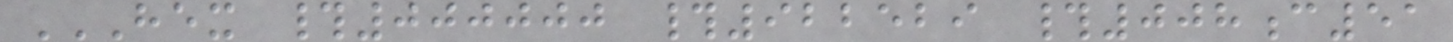HEX #000000 #922529 #008C51
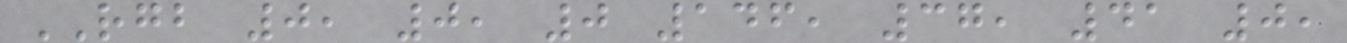RGB 0, 0, 0 146, 37, 41 0,
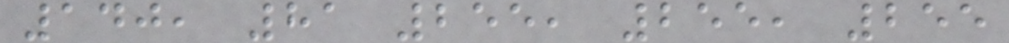140, 81 255, 255, 255
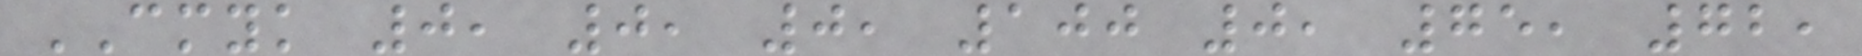CMYK 0, 0, 0, 100 0, 75, 72,
